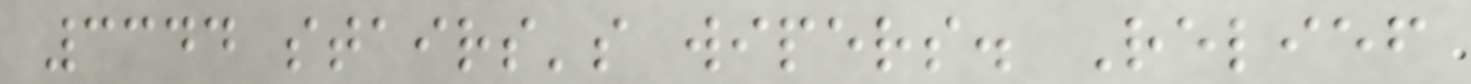3344 stairs's wipers. Relief
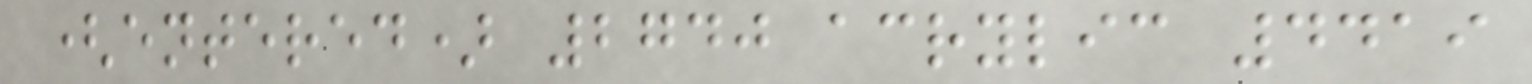(entered) 2740 acrylic 4419
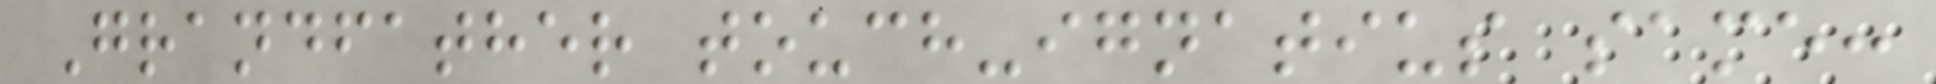Grandfather touch-ignatius same:
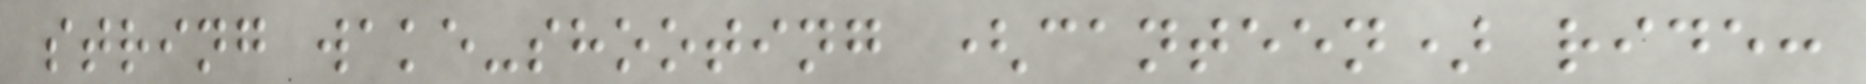string wake-shooting (canteen) ride:
